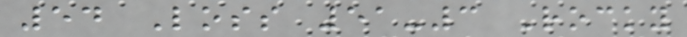54 Loss 51-3 Rocky
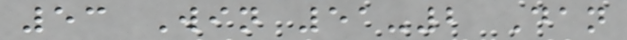53 Win 51-2 Dan
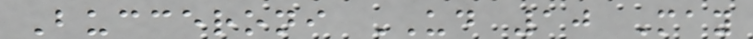Bucceroni UD 10 May
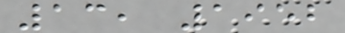13, 1952
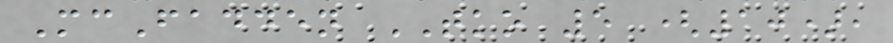McFadden TKO 5 (10),
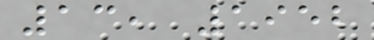13, 1952
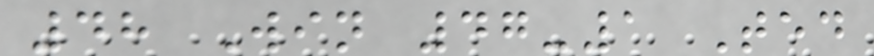48 Win 47-1 Ted
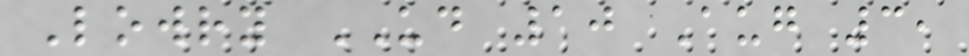Lowry UD 10 Aug 3,
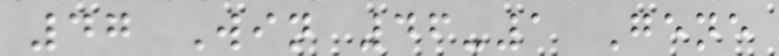47 Win 46-1 Gene
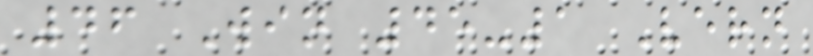46 Win 45-1 Vern
